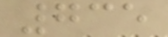735
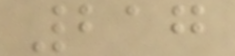217
